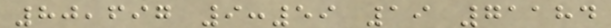80,697 9:59 19 71184
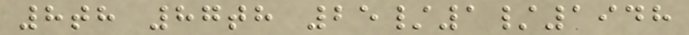8th 87th 25/1/1948
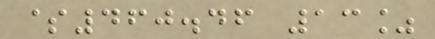$460.46 13%
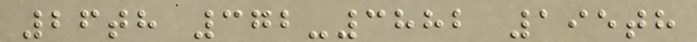26th 372-3882 195th
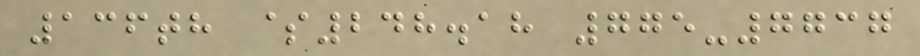136th $248.18 775-7737
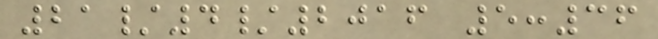21/4/2016 5:36
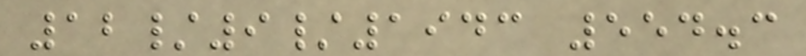12/9/1943 554.3
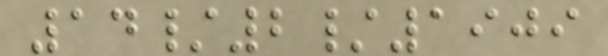14/2/1909
